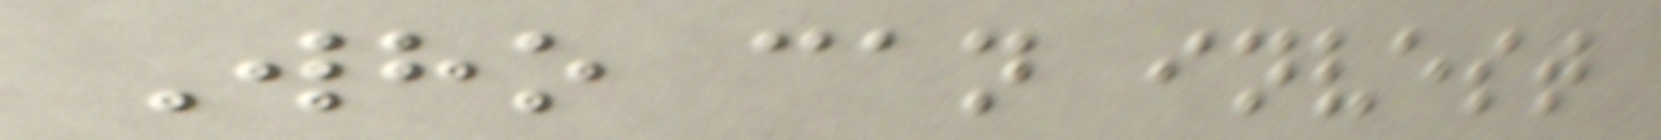Who can invest
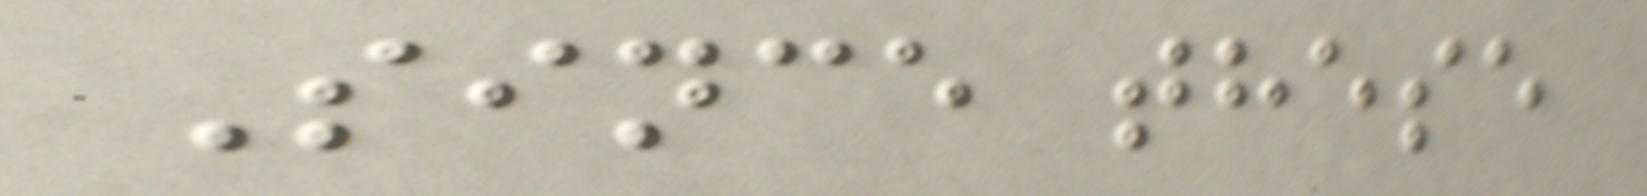Since these
